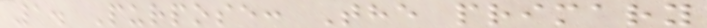1. Purpose: The primary
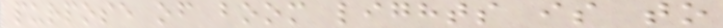purpose of boom lights is to
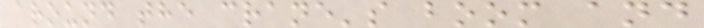around the crane's boom and
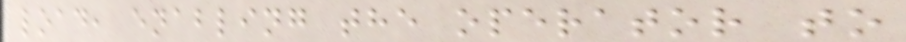load, enabling the operator to
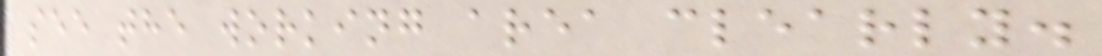see the working area clearly.
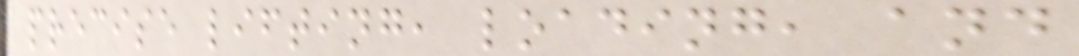precise lifting, loading, and
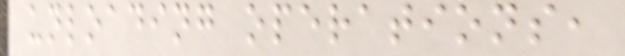unloading operations,
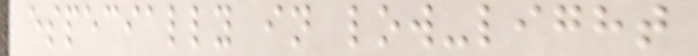especially in low-light
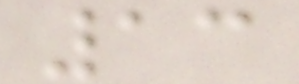13
